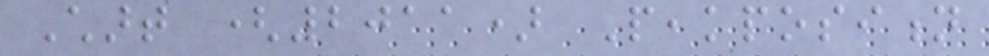Chart (2011) Peakposition
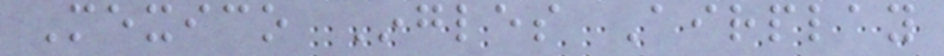Mexico Ingles Airplay
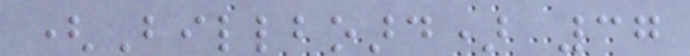(Billboard) 37
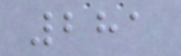281
